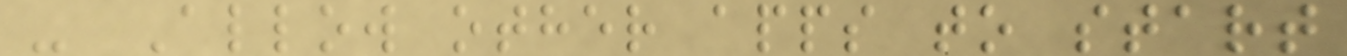- Allow other apps to start
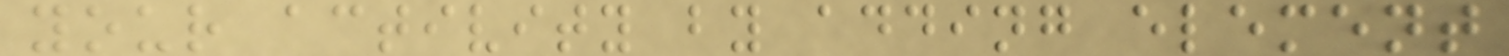your activity by adding element
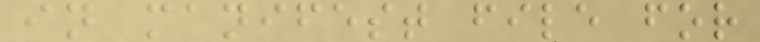in manifest file for
